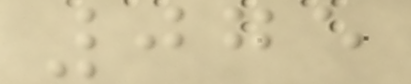075
